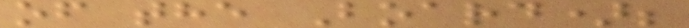of the Board);
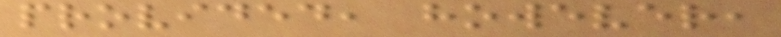provided, however,
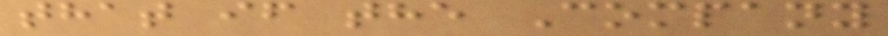that if the Company
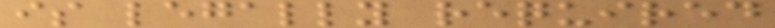is legally required
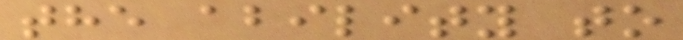the ability to
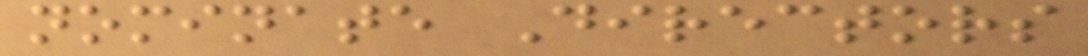nominate Directors
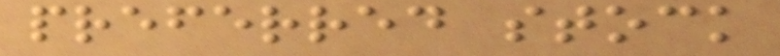preferred stock
